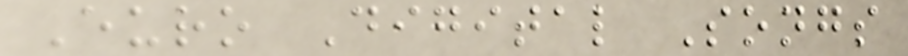Euro Digital Songs
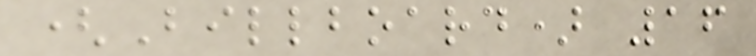(Billboard) 16
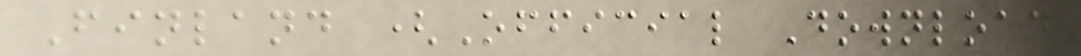Finland (Official Download
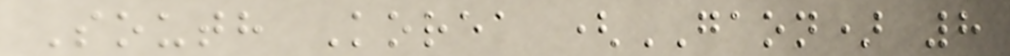South Korea (GAON) 8
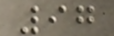97
